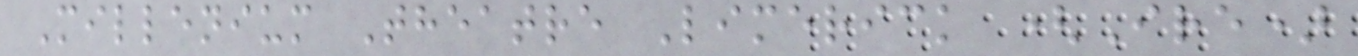Millenium Theatre Limerick (Ire)
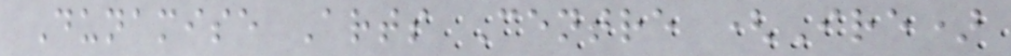Dunamise Arts Centre (Ire)
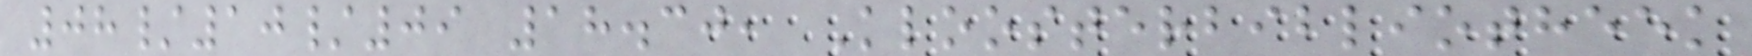08/10/09 18.30, Kloosterbibliotheek
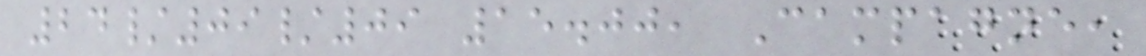24/09/09 15.00, Campagne,
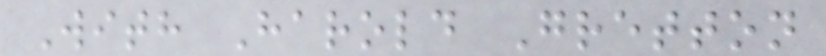With Harold Gretton
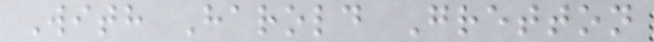With Harold Gretton
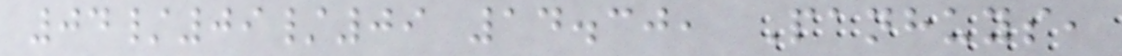04/09/09 14.30, Panhuys,
